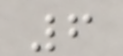6
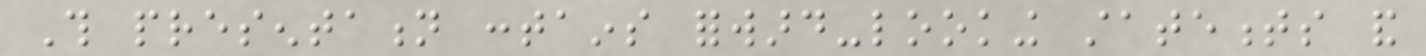This presentation contains forward-looking statements and
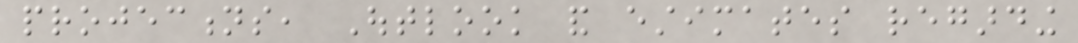projections, Outlook and estimates regarding
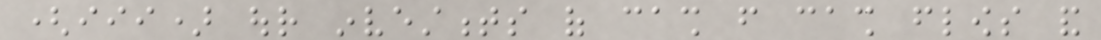(iii) our investments of cash from cash flows and
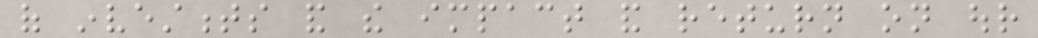of investments and the impact and return on our
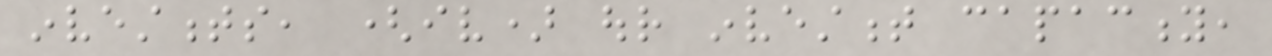investments, (iv) our investment capacity,
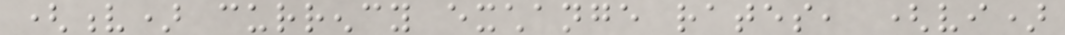(v) currency exchange rates, (vi)
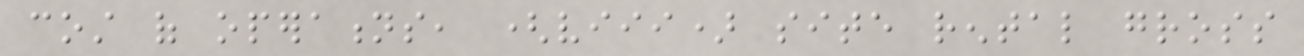cost of operations, (viii) site rental gross
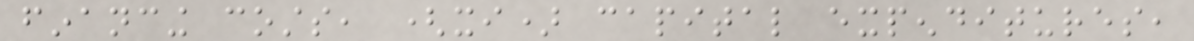financing costs, (xi) capital expenditures,
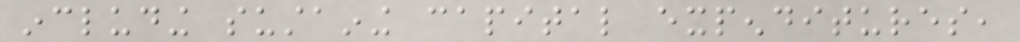including sustaining capital expenditures,
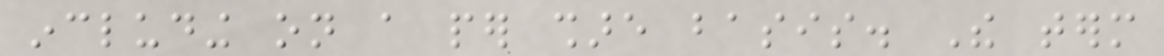including on a per share basis. The term
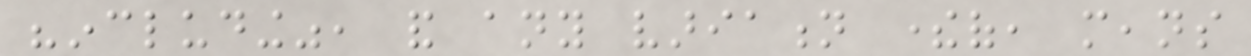"including", and any variation thereof, means
